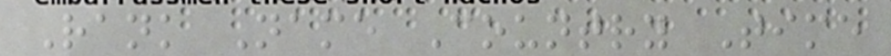Rank Name Country Time
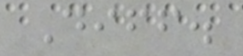Diff.
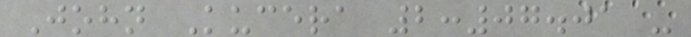John Kucera 2:07.01 -
